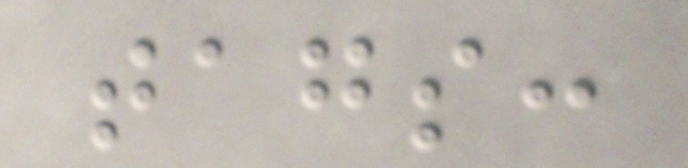tags:
